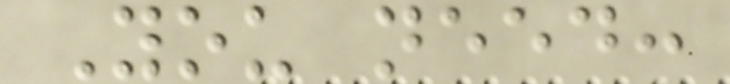You need:
